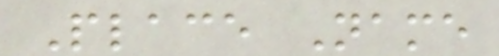Place Name
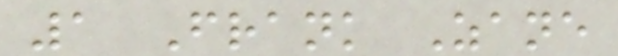1 Frank Zane
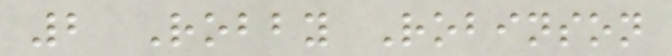2 Robby Robinson
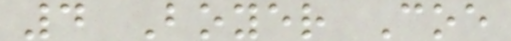4 Boyer Coe
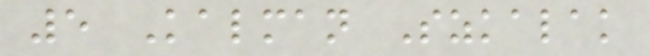5 Kalman Szkalak
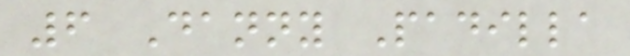6 Danny Padilla
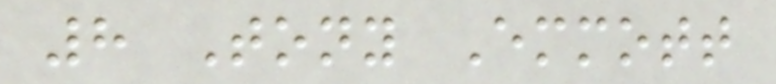8 Tony Emmott
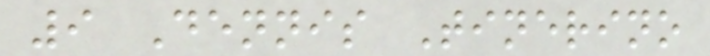9 Dennis Tinerino
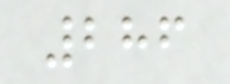286
